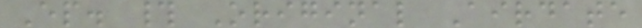Ep. # Original Airdate
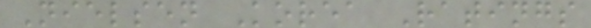Nielsen Korea Ratings
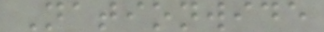Nationwide
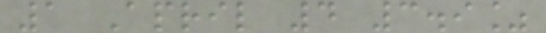1 April 4 3.9%
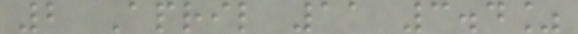2 April 11 3.4%
